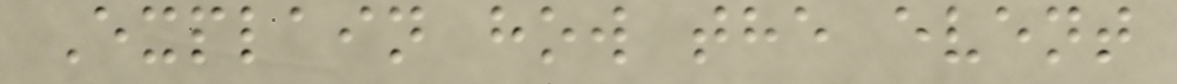Explain how the event
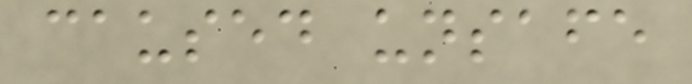caused unsafe
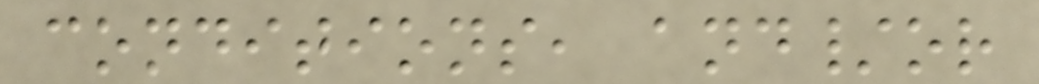conditions, and/or
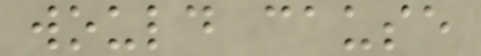would cause
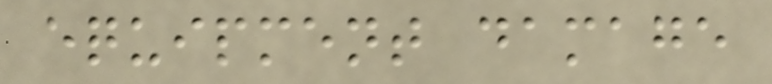equipment damage
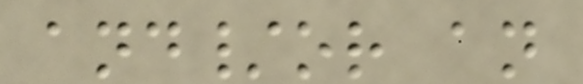and/or an
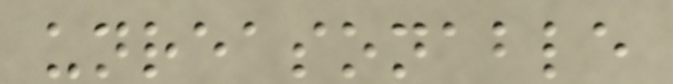unreasonable
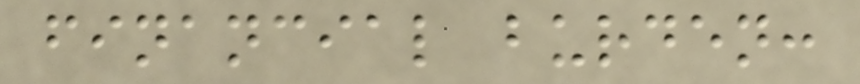financial burden:
